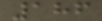186
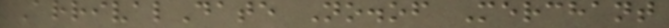ArrivalDate No.of Merchant
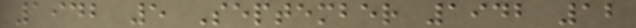1942 5 September 1942 12
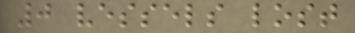0 vessels lost
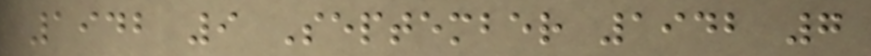1942 9 September 1942 7
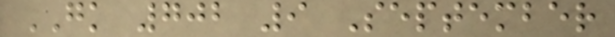GK 702 9 September
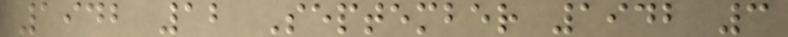1942 12 September 1942 3
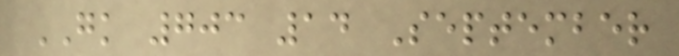GK 703 14 September
